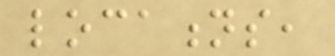locations,
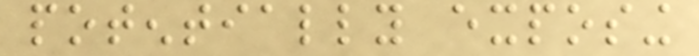potentially exposing
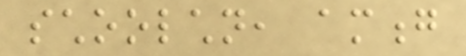schoolchildren, among
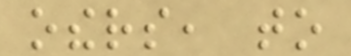others, to
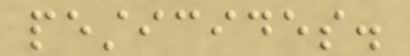pesticides.
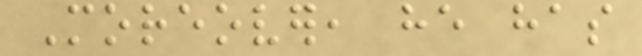Moreover, he has
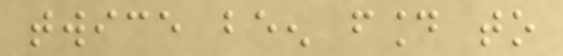twice been found to
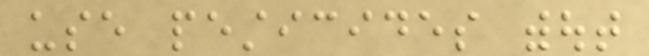use pesticides without
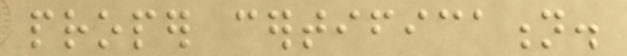proper certification.
